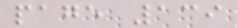page 139
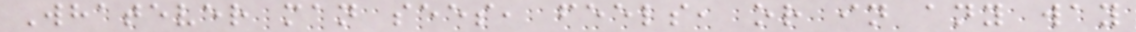Whatever man sees, feels, or in any way
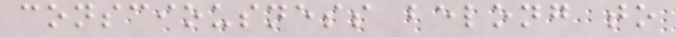consciousness belong to
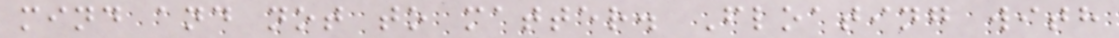mind and not to matter. Floating with
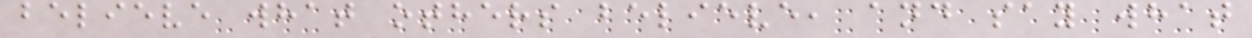believe what others believe, and say what
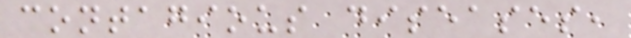contagious diseases,
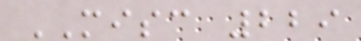MISC 229
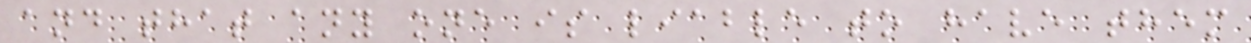and that any one is liable to have them
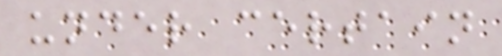under certain
